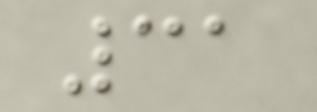31
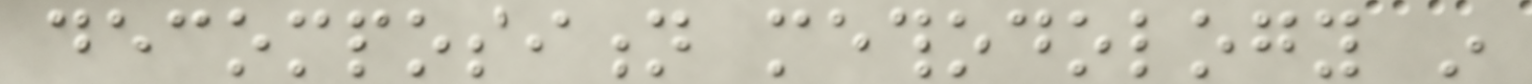decomposition methodology in
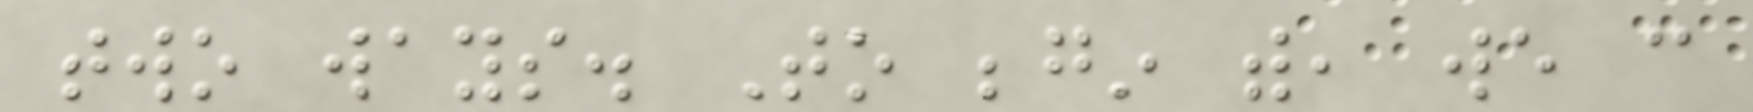two ways. To begin with, we can
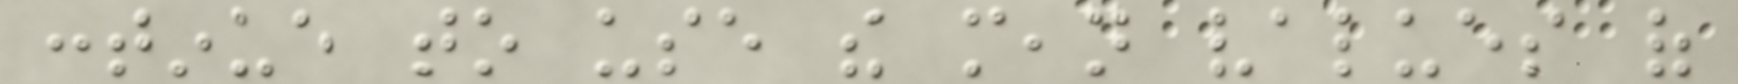continue to use the mean values of
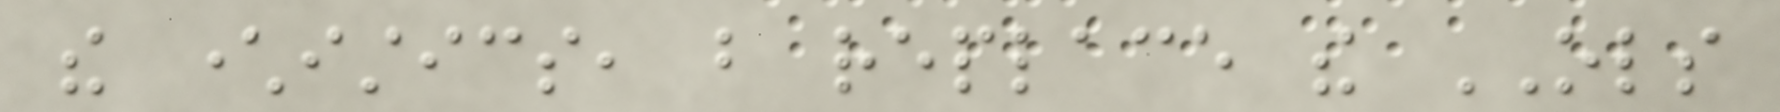the characteristics, but replace the OLS
